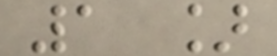1 ]
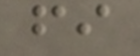fi
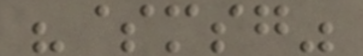"$msg"
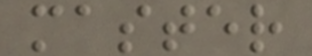master
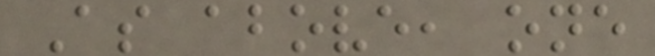As above, one
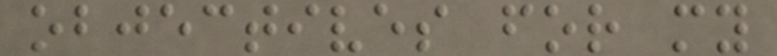objectives for my
